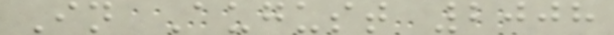In August 2008
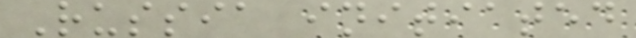Russia initiated
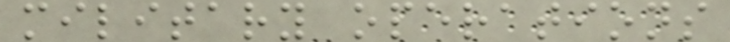military operations
